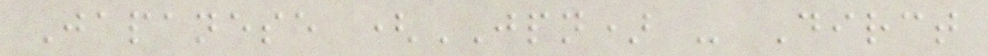Japanese (JPN) - Dirct
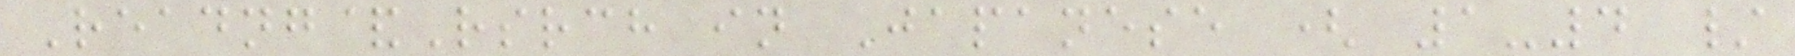Readng&Rsrch in Japanese ( 1-4 /
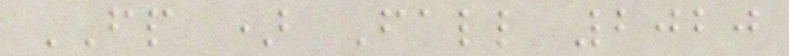FP ) Fall 2020
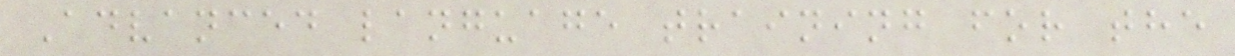Advanced language training for the
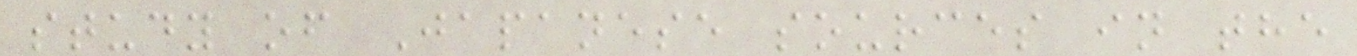study of Japanese sources in the
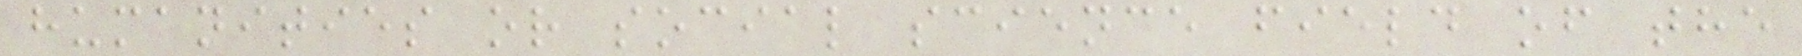humanities or social science field of the
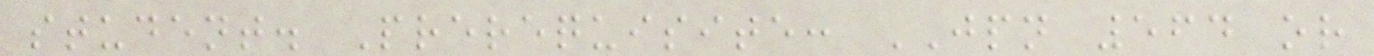student. Prerequisite: JPN 564 or
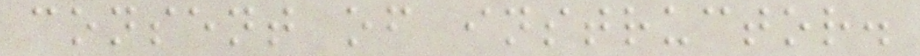consent of instructor.
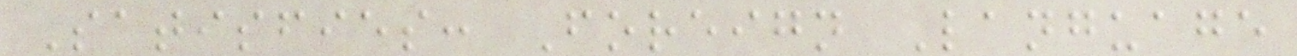Satisfies: Foreign Language
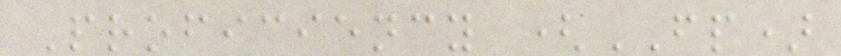Proficiency (FP)
